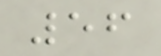56
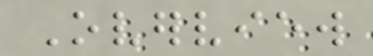Overview
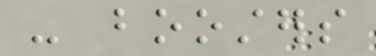- boosters
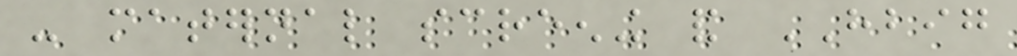- maternal screening and HBIG
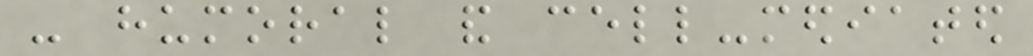- humoral and cell-mediated
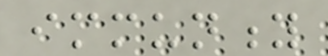immunity
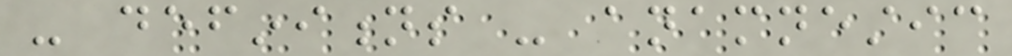- definitions - anamnestic
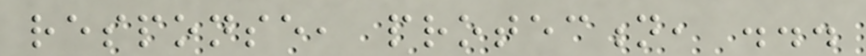response, protection, ...
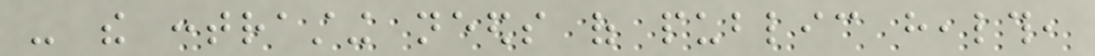- the contrasting needs of public health,
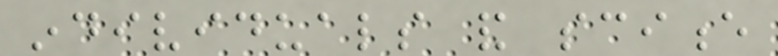individuals and science
